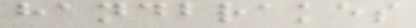handbrakes
